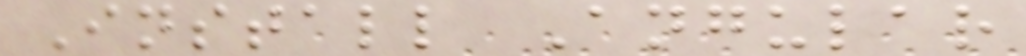Install Angular
